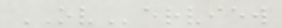OVerview
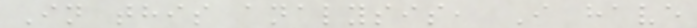In this analysis, I have
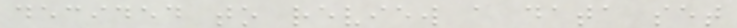decided to review a data set
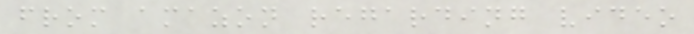from amazon regarding video
